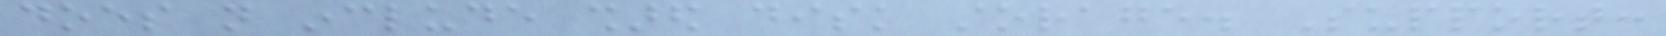does not include shared disk storage. Support:
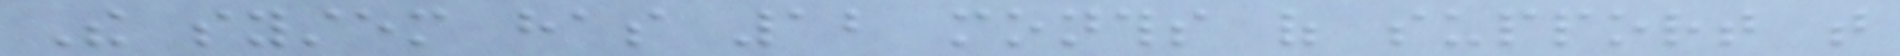The system has 12 months of support that
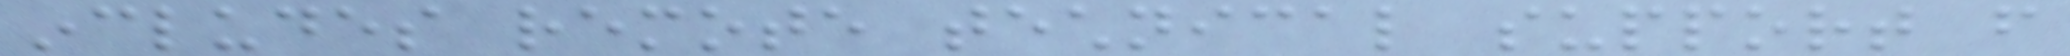includes remote technical support from
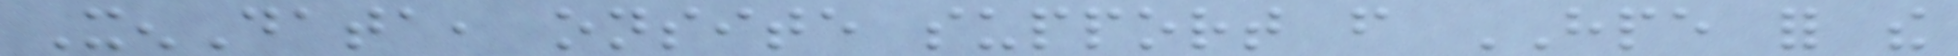XenData, onsite support from HPE for the
